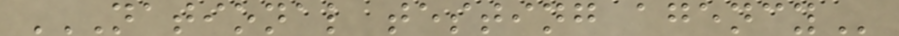NATIONAL TESTING AGENCY
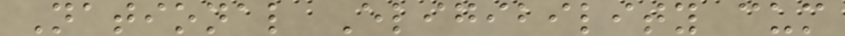National Eligibility cum
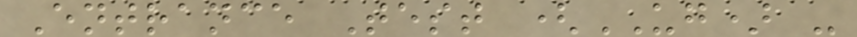Entrance Test (UG) -
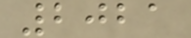2021
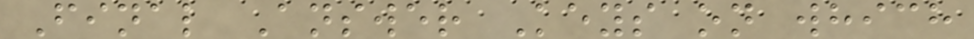Final Answer Keys on which
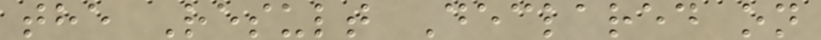the Result Declared on
